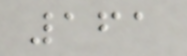161
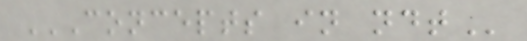CONCEPTS IN NDT
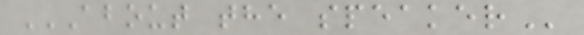ABOUT THE SPEAKER
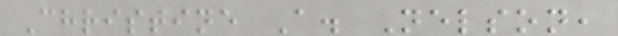Christine A. Nelson,
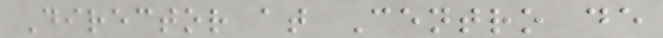Director at Centro de
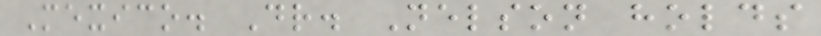Mexico. Dr. Nelson holds
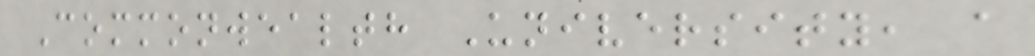Commonwealth University, a
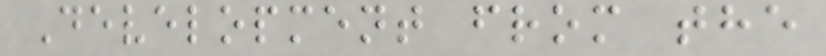Development from the
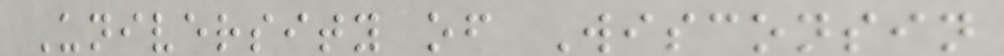University of Wisconsin
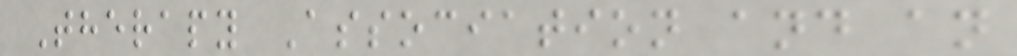Therapy Association and an
